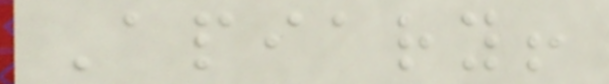Apiary!
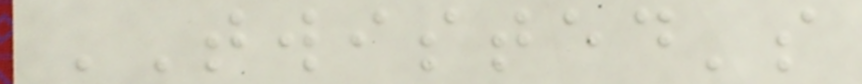TWISTED's
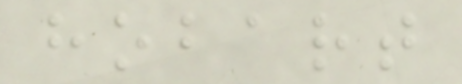hobart
